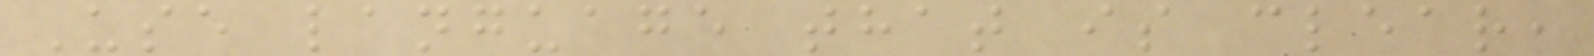Use language that is clear,
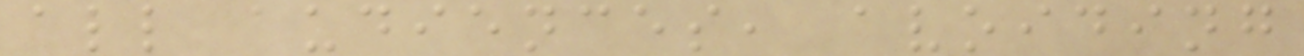all audiences, avoiding
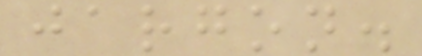jargon.
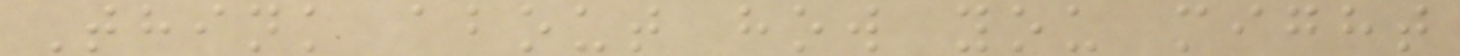Think about how you might
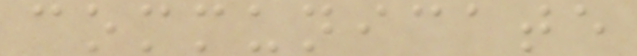communicate
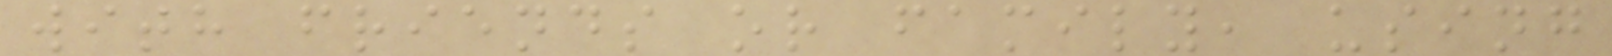with friends or family, using
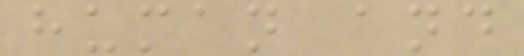human and
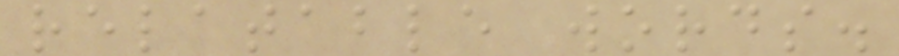relatable words.
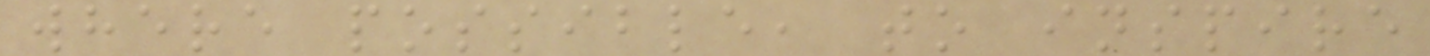where possible, to inspire
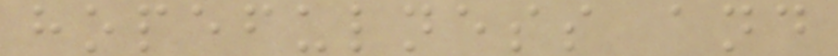hopefulness and
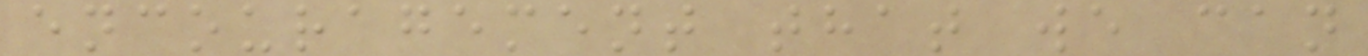encouragement that we can
